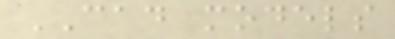CAD models
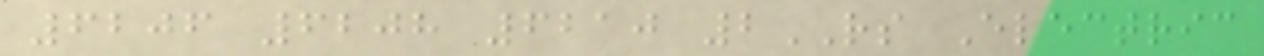6206 6208 6210 2RS Electric
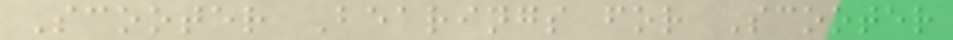Scooter Bearings for Scooter
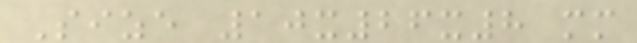Size 10x26x8 mm
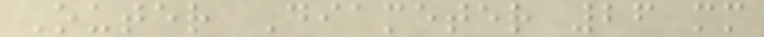Outer Diameter 26 mm
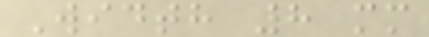Width 8 mm
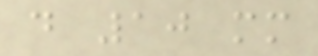d 10 mm
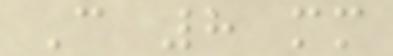C 8 mm
